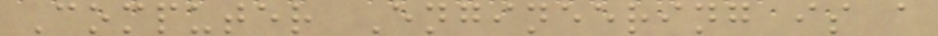Computer Engineering is a
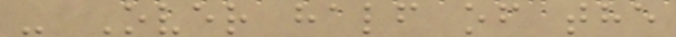- Over half of the
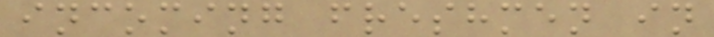incoming freshmen in
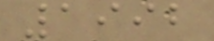1992
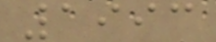1993
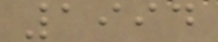1994
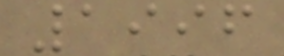1996
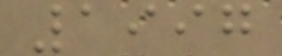1997
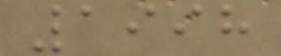1998
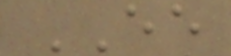EE
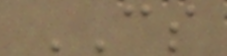CS
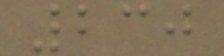230
